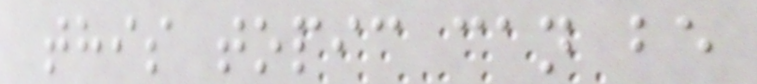this topic can be
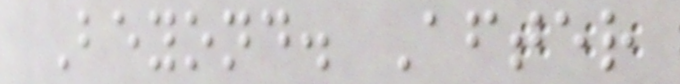Beyond. After
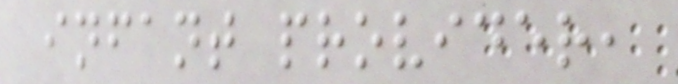infant provider,
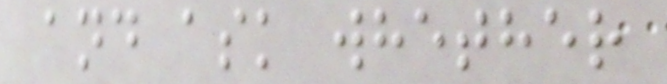and ask whether
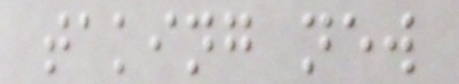taking new
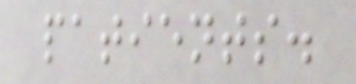patients.
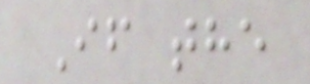If the
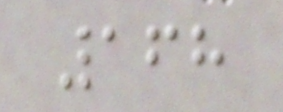168
